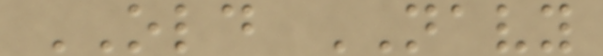OLD NAVY
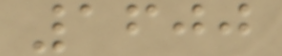1600
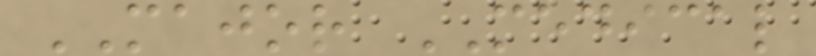MAJOR MEDICAL
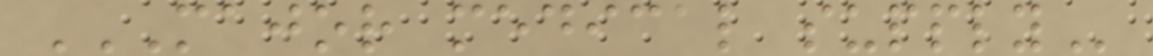MAJOR MEDICAL SUPPLY
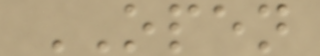OPEN
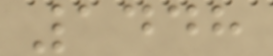1448
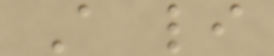A li
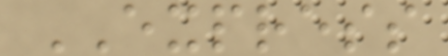EXPRESS
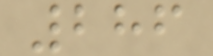286
